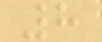8
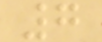7
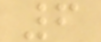6
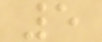5
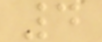4
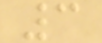3
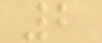2
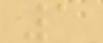1
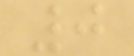0
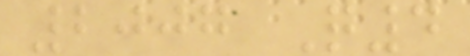2007 Q4
